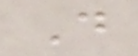D
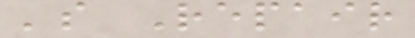's Repair
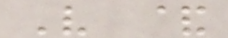V &
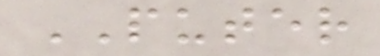PUTER
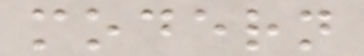modern
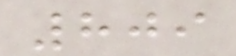809
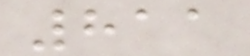811
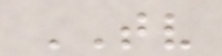TV
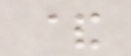&
